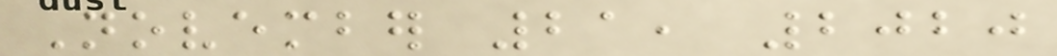November 21, 2020
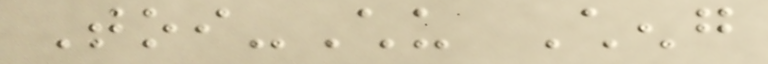Toi-Chu Cheng
